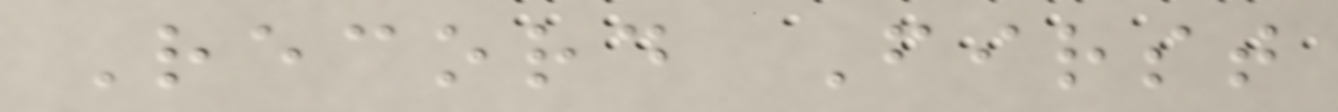Record First
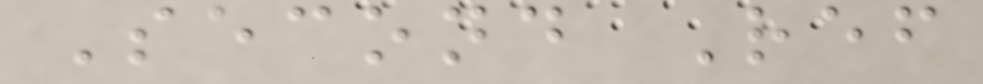Second Ref
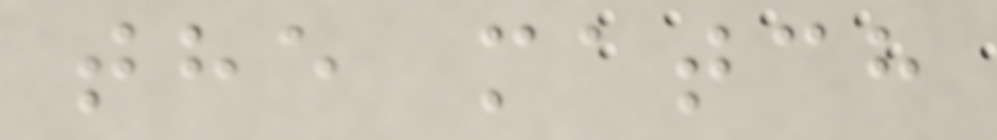the match
